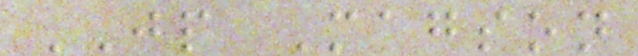JP Magson
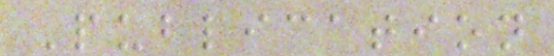Publication
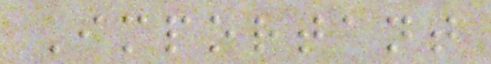Important
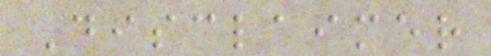Disclaimer
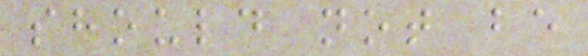should not be
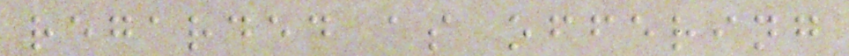regarded as offering
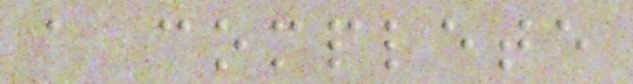a complete
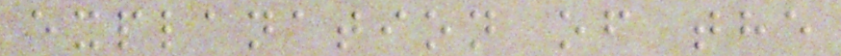explanation of the
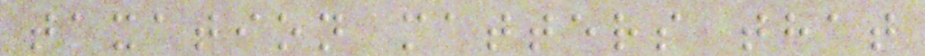taxation matters that
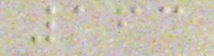163
